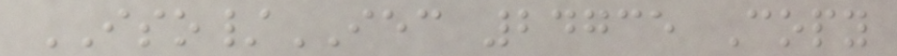ISO/IEC 24735 Copy
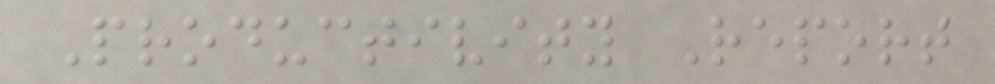Productivity Report
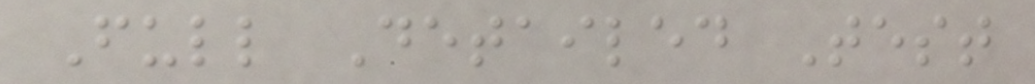Full Detailed Test
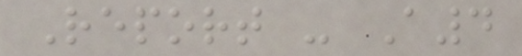Report - A4
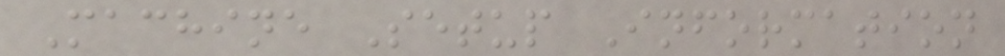Machine Setup Information
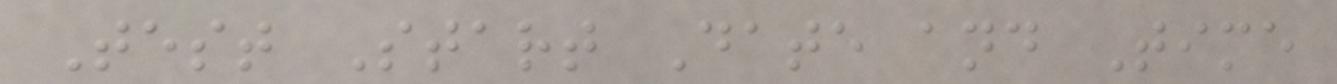Test Start Date and Time
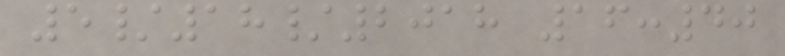5/18/2018 16:40
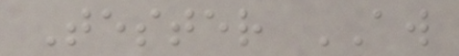Tester AW
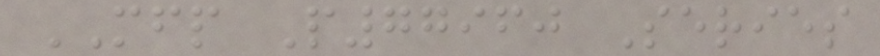MFP P77960 Series
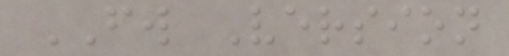FW Version
